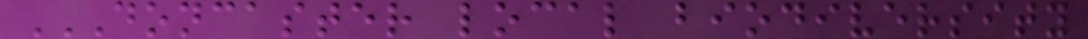DONCASTER LOCAL BIODIVERSITY
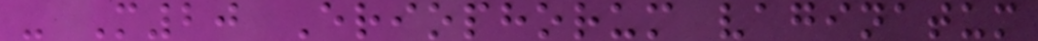- M20 Eriophorum vaginatum
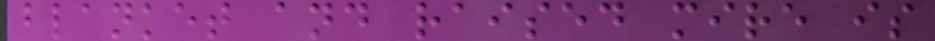blanket and raised mire is
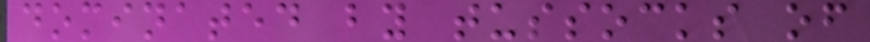dominated by tussocks of
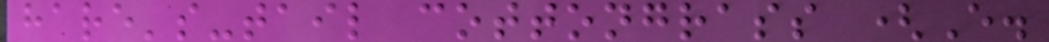hare's-tail cottongrass (E.
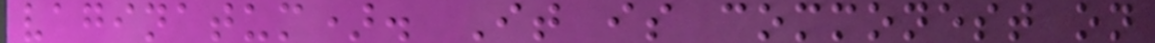vaginatum). It is commonest on
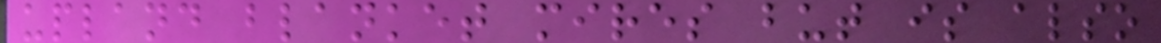upland blanket mires but is also
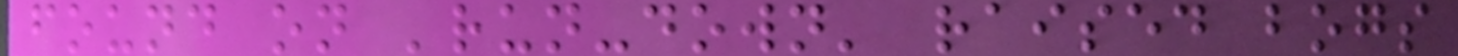found on 'run-down' raised bogs
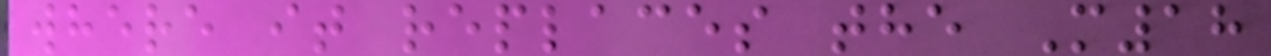where it replaces the M18
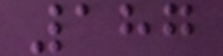187
